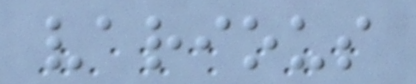various
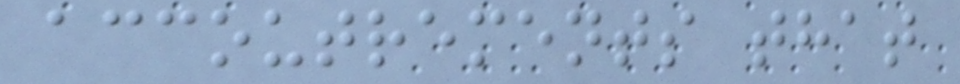accoutrements that
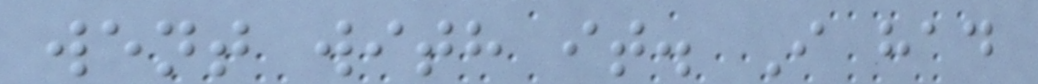went with it. I had
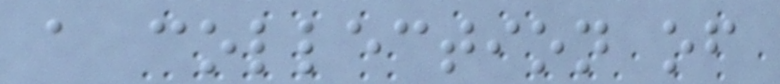a collection of
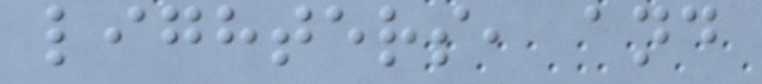lighters, and
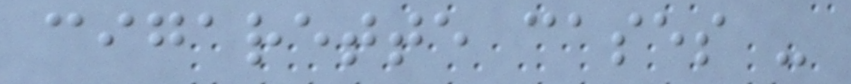cigarette cases -
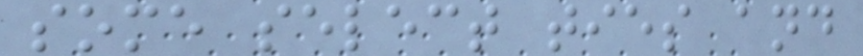some select ties and
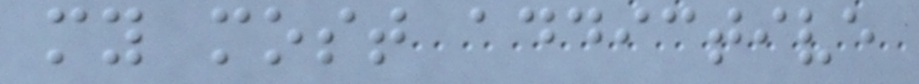my most addictive
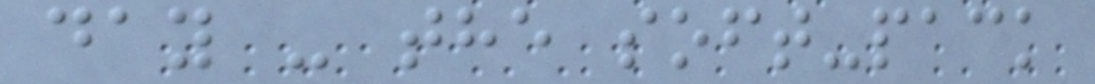day - the soft-pack
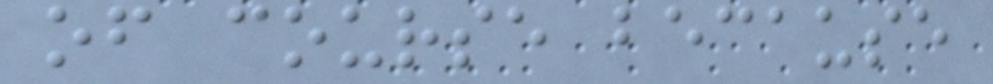of course because
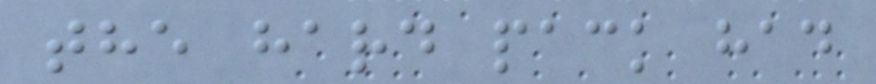the hard pack had
